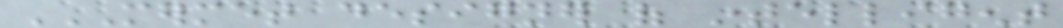MERMET DESIGNER OF INTELLIGENT
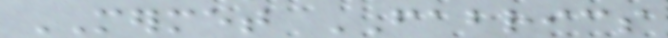MERMET FABRICS
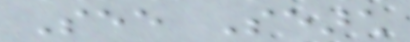See Search
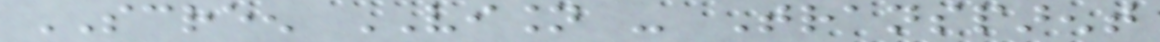SCREEN VISION - Transparent
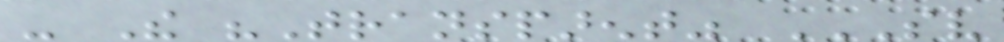- The "Transparent" SV
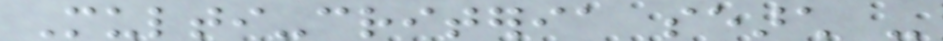Multi-criteria search -
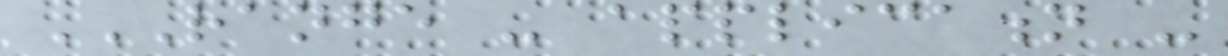RANGE - APPLICATION -
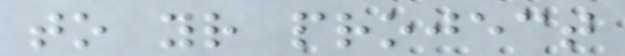to your project
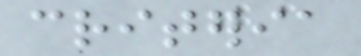criteria
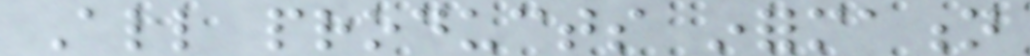All products information
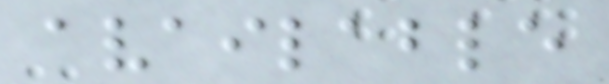available
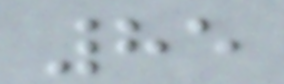85
